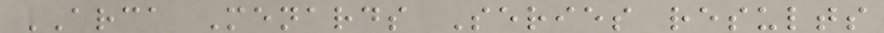ARCA Menards Series results
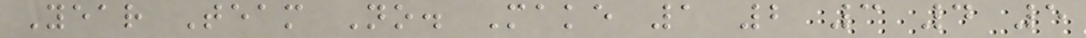Year Team No. Make 1 2 3 4 5
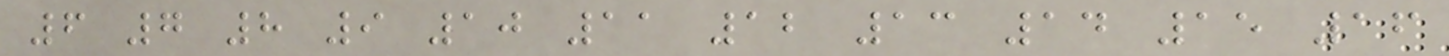6 7 8 9 10 11 12 13 14 15 16
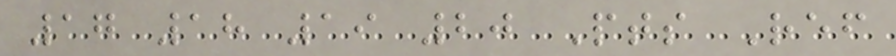17 18 19 20 Pts Ref
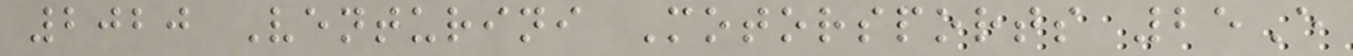2020 Venturini Motorsports 25E
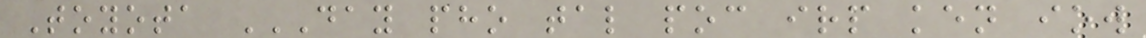Toyota DAY PHO TAL POC IRP KEN IOW
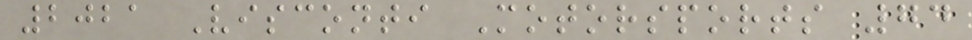2021 Visconti Motorsports 74
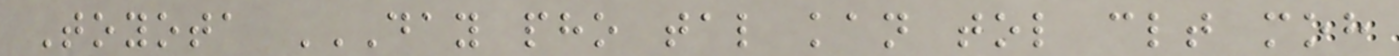Toyota DAY PHO TAL KAN TOL CLT MOH
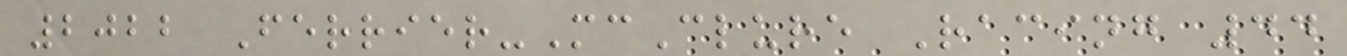2022 Ferrier-McClure Racing 44
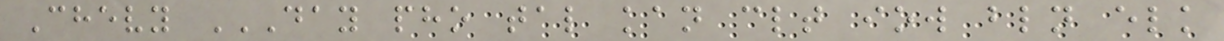Chevy DAY PHO TAL KAN CLT IOW BLN ELK
